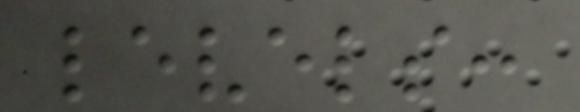levels:
